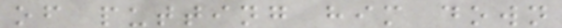of putting him down
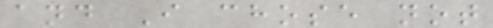and I chose not
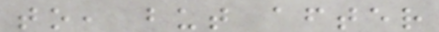to, but after
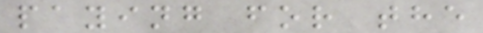paying for the
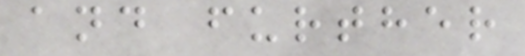and further
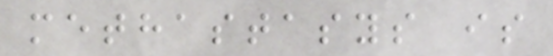methastasys is
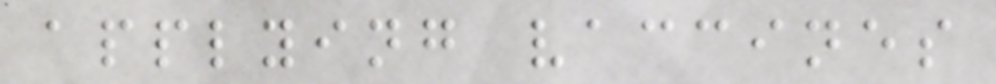applying vaccines
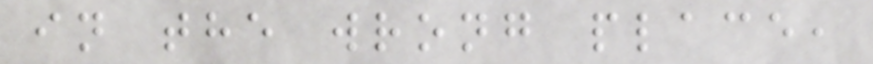in the wrong place,
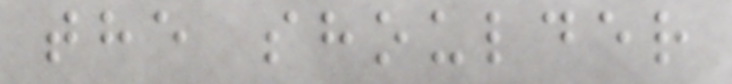the shoulder
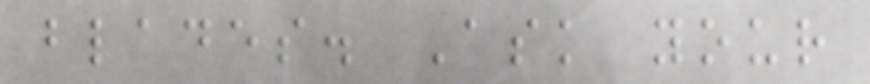blades. Ask your
